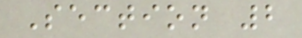Section 2
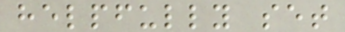helpfully set
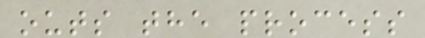outs the process
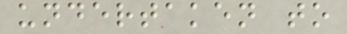undertaken to
